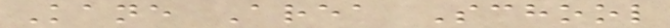Kane Area School
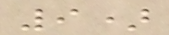9)
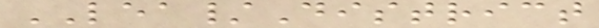LEA/District
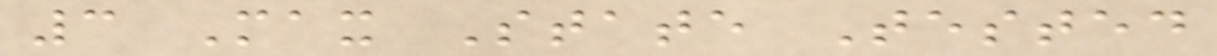3 Max State Tested
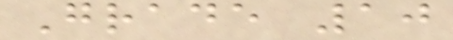Grade 10
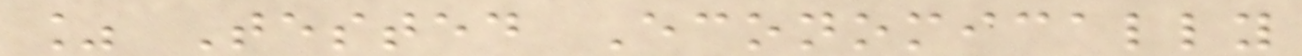% Tested Economically
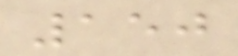150
